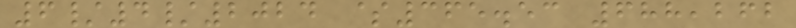6/4/2024 $365.53 688,262
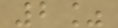2%
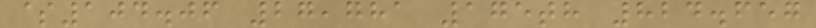$104.06 27,781 175th 824.657
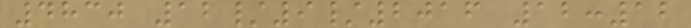4830 12/9/2016 12:12
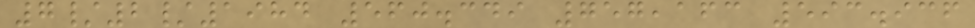7/2/1984 560.349 757,163 593.936
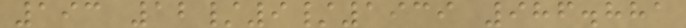193 12/9/1939 986.881
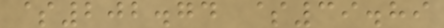$202.74 $39.89
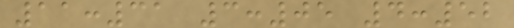11:31 3:05 4:52
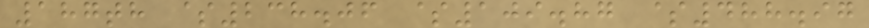187th $238.06 $109.87 $488.97
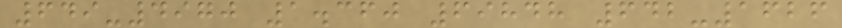649-4970 1.360 69848 642-1626
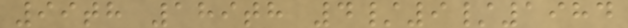99th 189th 4/9/1984
